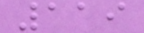119
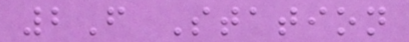2F Station
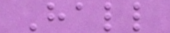Hall
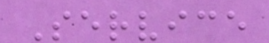Service
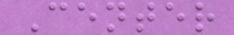Center
